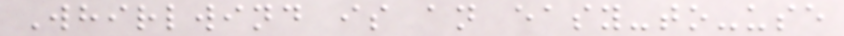Whirlwind is an easy-to-use
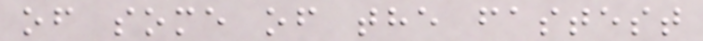of some of the fastest
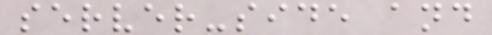server-side and
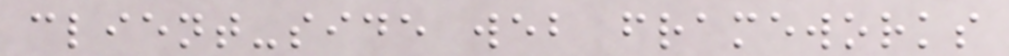client-side web frameworks
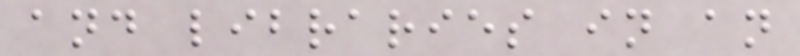and libraries in an
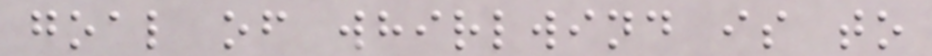goal of whirlwind is to
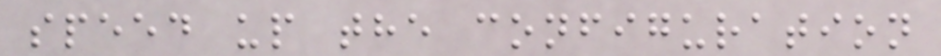speed up the configuration
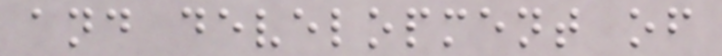and development of
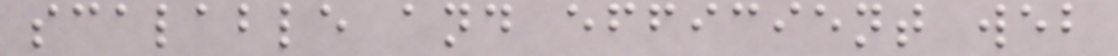scalable and efficient web
